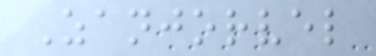Zanjorvel
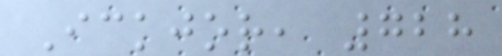Ickjor, 728
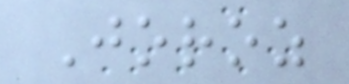Joroz
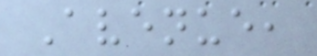Avenue,
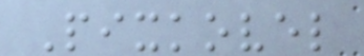Pixkovel
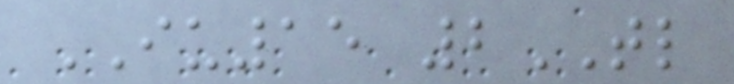IU15 2TL
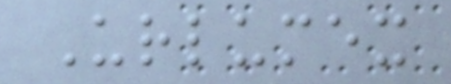Urlumex
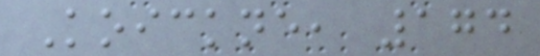Koickne, 174
